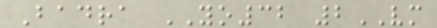Badra YO32 2VM
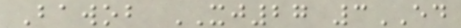Bawob XJ27 3ED
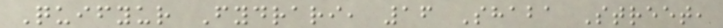Quifyur Fydrari, 16 Shaba Street,
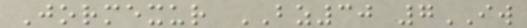Jormexur BZ30 7IW
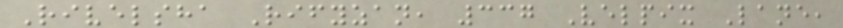Rivelsha Rifyzan, 337 Velpix Lane,
